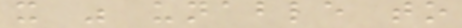it was unable to
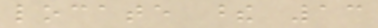locate these 13
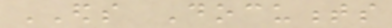EDS Documents
